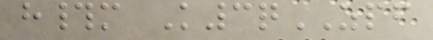h#m K3qZPF
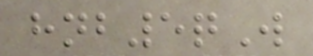hnb5qW
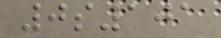0s101
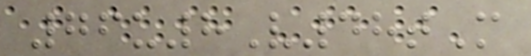76u8V48tM
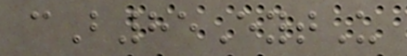cB85EytU
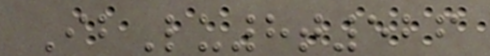IbLu8t526
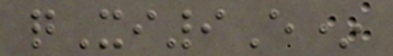qXi9E*
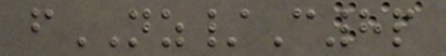fNZ/C8p
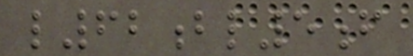l62bl5f
